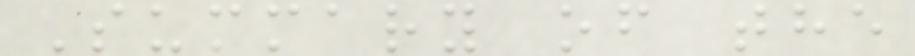Summary of the
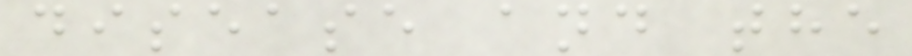disease and the
